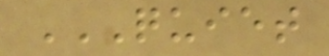QUIET
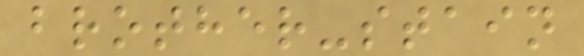brother-stain
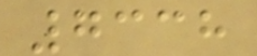7338
